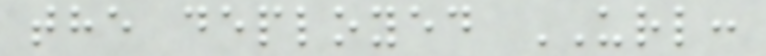the deployed URL:
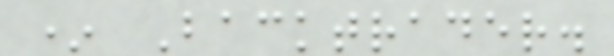* Backtrader.
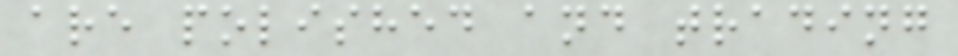are polished and trading
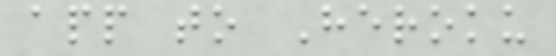app to Heroku
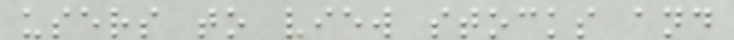users to view stocks and
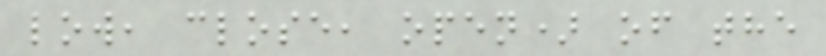low, close, open) of the
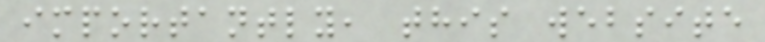importantly, this website
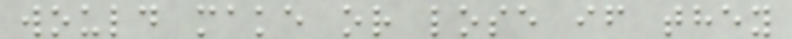would make or lose if they
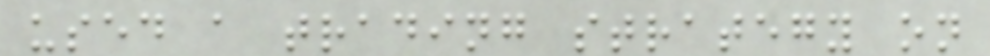used a trading strategy on
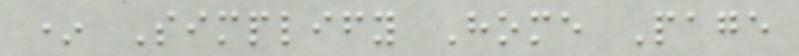* Simplify Home Page
